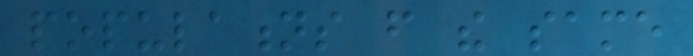populations from the same
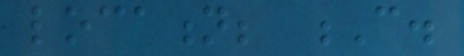location; C.
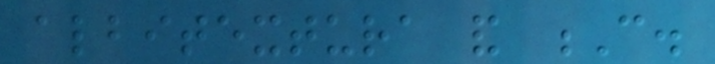albitextura and C.
